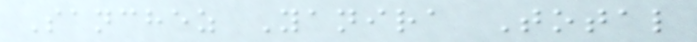Sanchez Yanira Total
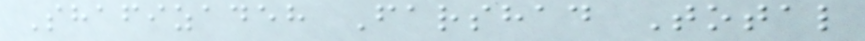Shafizadeh Farshad Total
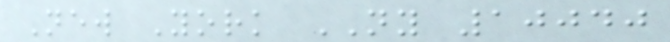New York NY 10040
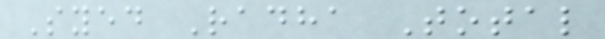Syed Radha Total
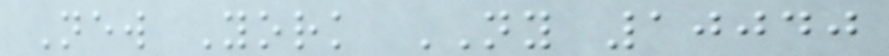New York NY 10040
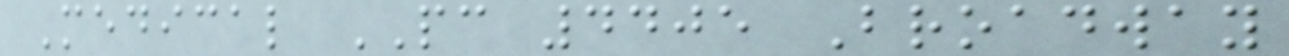Medical PC 4405 Broadway
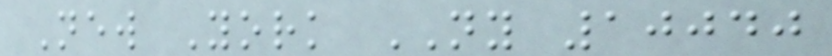New York NY 10040
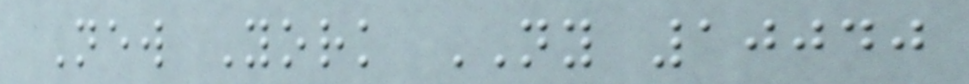New York NY 10040
